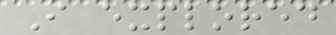I explored
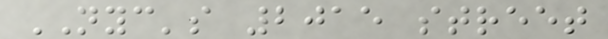NYC's 2015 street
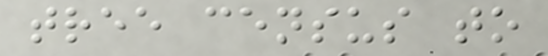tree census to
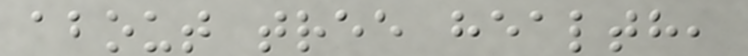about tree health,
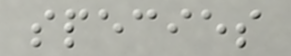species
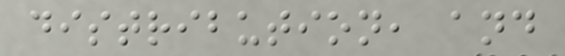distribution, and
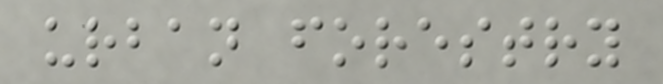urban forestry
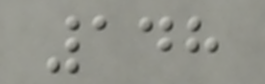148
